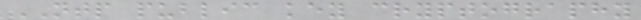NTP public key cryptography
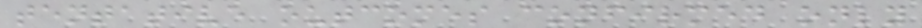tentative outcomes confirmed only
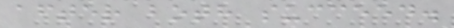after both succeed.
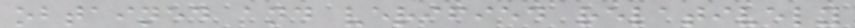obtained and verified relatively
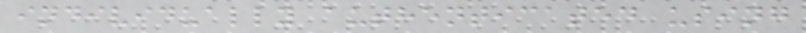individually authenticated using
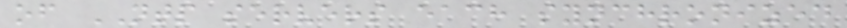of NTP servers each synchronized
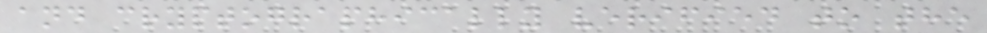and cryptographically verified to the
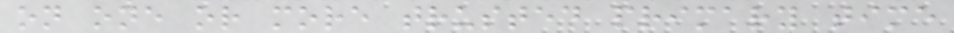on one or more trusted primary time
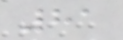81
